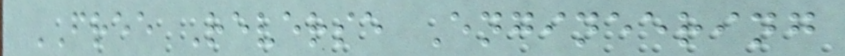FREE Reverse Engineering
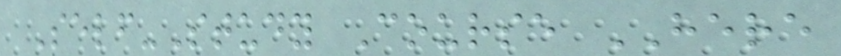Self-Study Course HERE
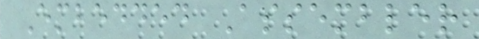Embedded Assembler
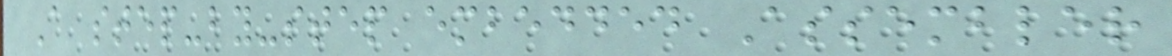A step-by-step embedded Assembler
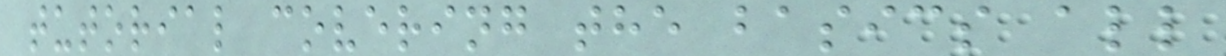tutorial covering the basics all
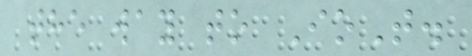the way to IoT.
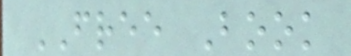FREE Book
